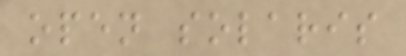open solaris
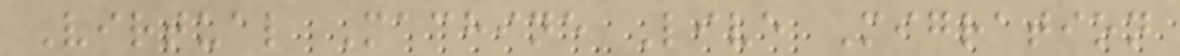Virtual Machine Live Migration
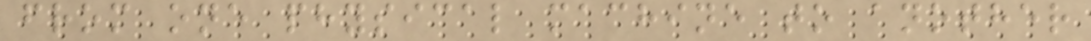from one physical machine to another
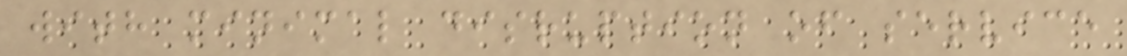with minimal disruption of service
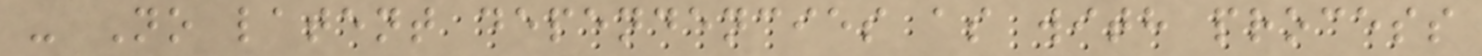- No latent dependencies as with process
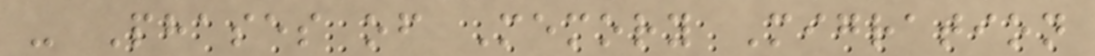- Phases of Memory Migration
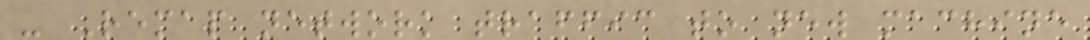- Remap network traffic to new machine
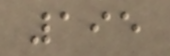195
